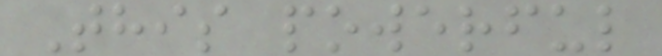This powerful
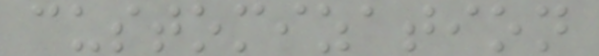customization
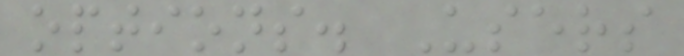options. Users
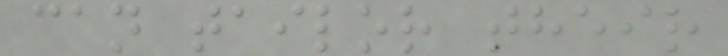can tailor their
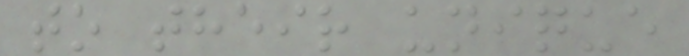to their unique
